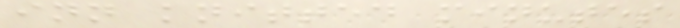inn knitted minutes
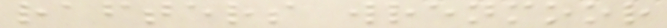rafters wrenmoor
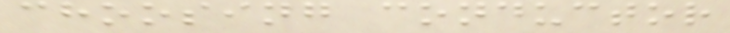choosing conductor
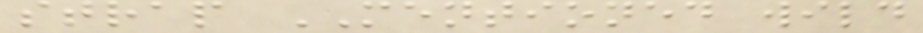strap MENTIONED wild
